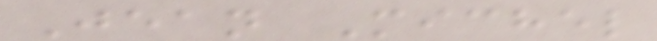Jean Michel
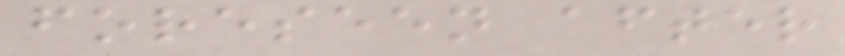foreseen after
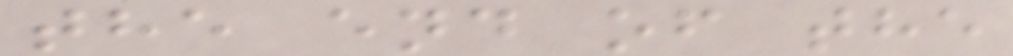the end of the
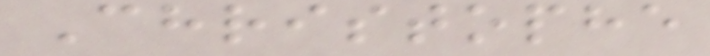Christophe
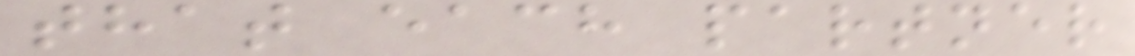that each partner
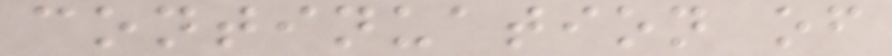continuation of
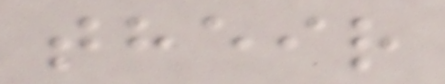their
